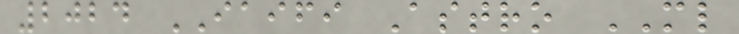2024 IAIFI Astro ML
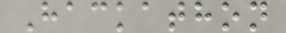Hackathon
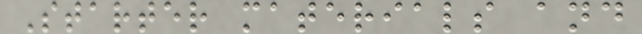Starter materials and
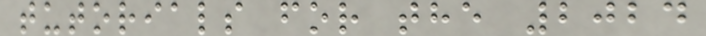tutorials for the 2024
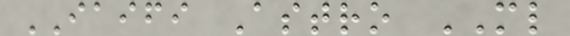IAIFI Astro ML
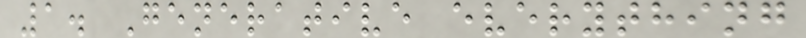1. Generative everything
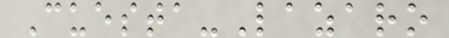Cuesta-Lazaro
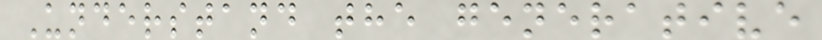Understand the generative
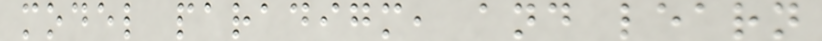model paradigm, and learn
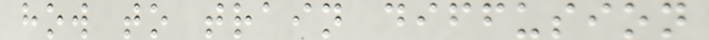how to train diffusion
